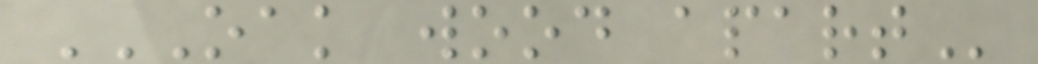OAK WOOD APART
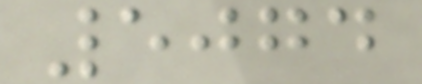5074
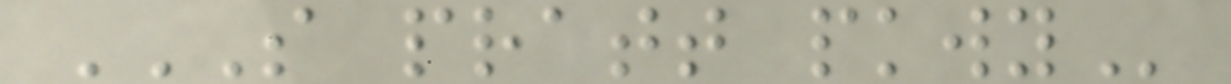S PRATT PKWY
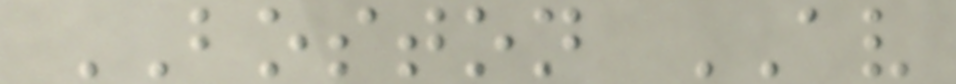BOSTON AV
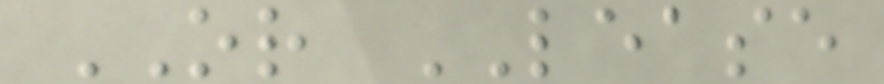OR LEASE
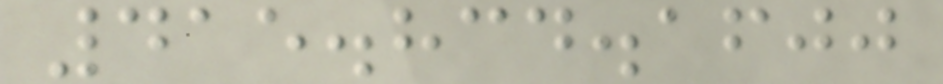415.834.1600
